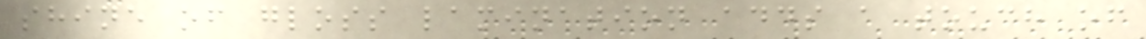shine of gloss lamination adds a touch of
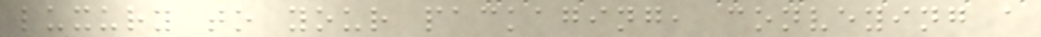luxury to your packaging, conveying a
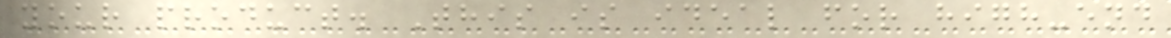your product. This is ideal for high-end
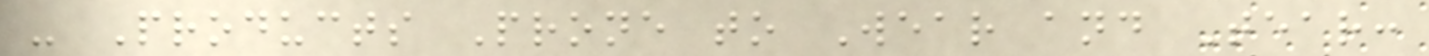- Products Prone to Wear and Tear:
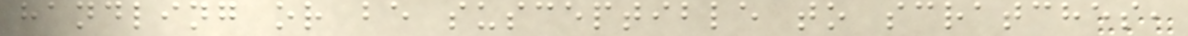handling or be susceptible to scratches,
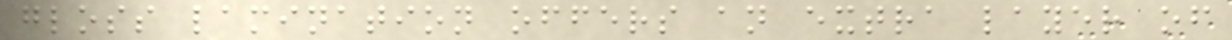gloss lamination offers an extra layer of
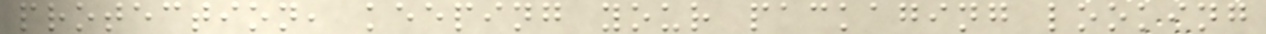protection, keeping your packaging looking
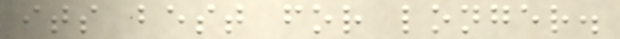its best for longer.
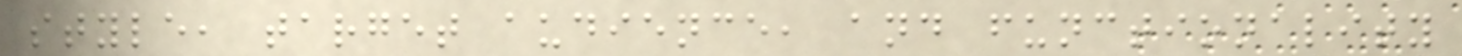style, target audience, and functionality
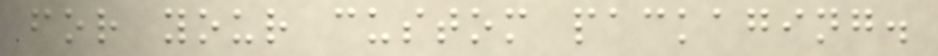for your custom packaging.
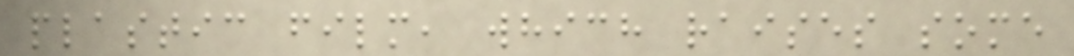plastic film, which raises some
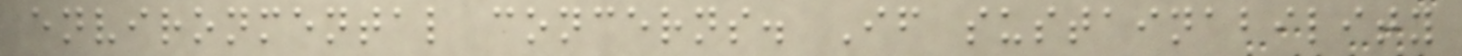environmental concerns. If sustainability
